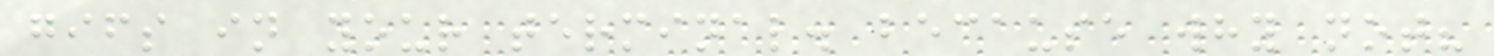gifs in your terminal. because why not?
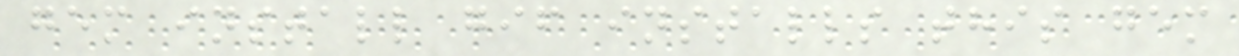gem install gif installs this gem
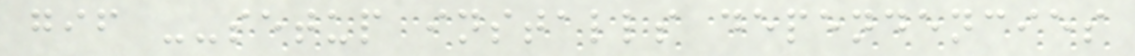gif --setup installs dependencies
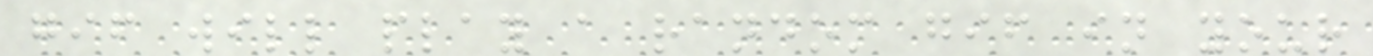gif will play a random gif in your
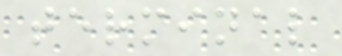terminal
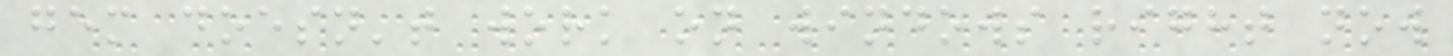gem doesn't work on windows right now
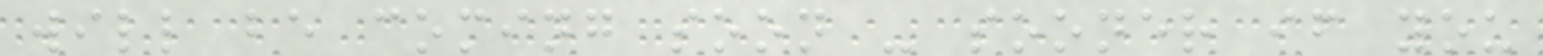will be coming soon - sooner if you
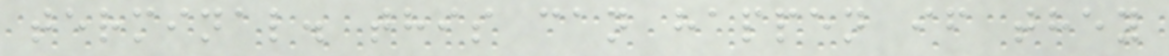terminal. this can happen if they
